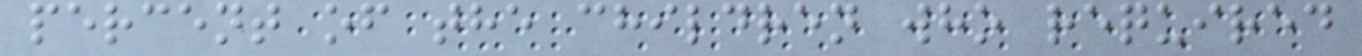percent of the children who required
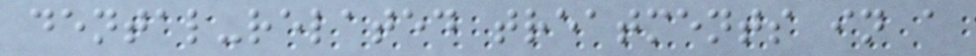dental-related treatments in a
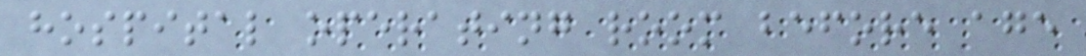hospital operating room before age
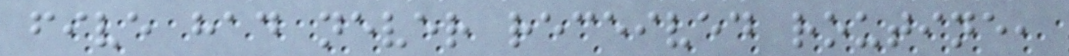five had never received routine,
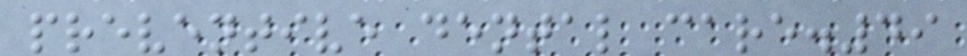preventive dental care.49
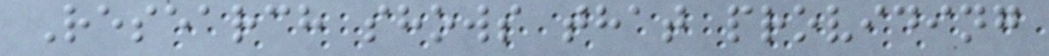Research shows that providing
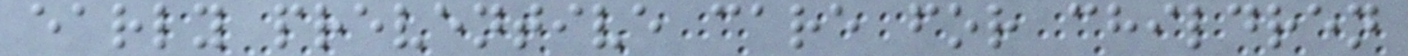early preventive care for children
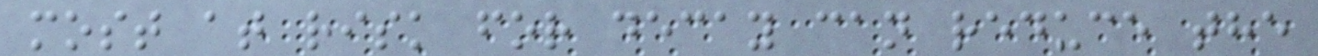most at risk for decay can reduce the
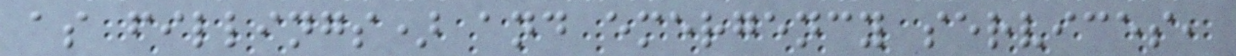as fillings) and emergency services,
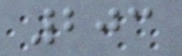203
